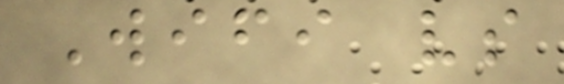Wifi vs
